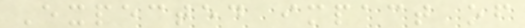Expected impact of
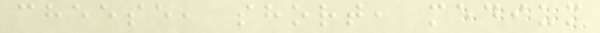cheese, short, medium
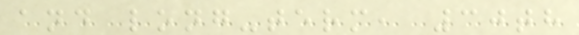and long-term, 30th
